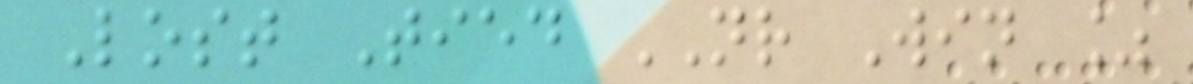Lost Tied NR Win %
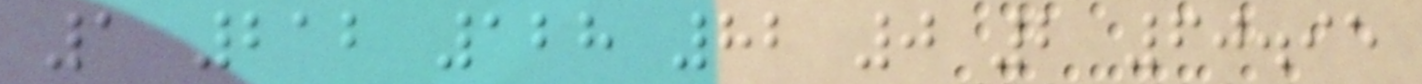1 212 128 82 0 2 60.95
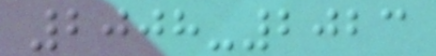2008-2023
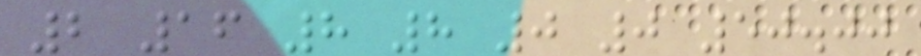2 16 8 8 0 0 50.00
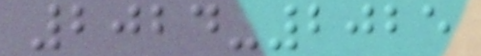2024-2025
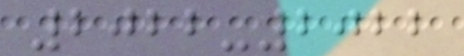2022-2022
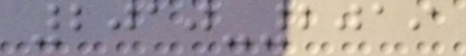2010-2019
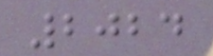2024
